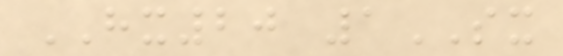HX20 1SX
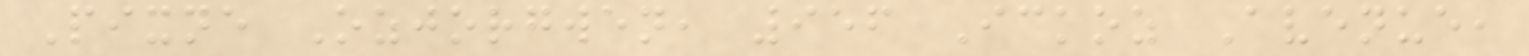Pixne Ozjorgwen, 956 Ickoz Avenue,
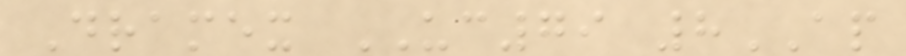Dramex UC79 8AP
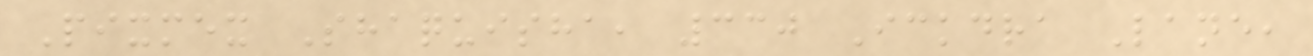Pixmex Shaquisha, 330 Ickdra Lane,
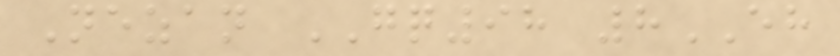Nezan GQ98 8EH
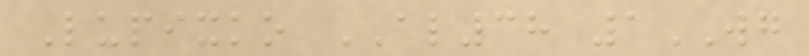Lupixko AL38 1WG
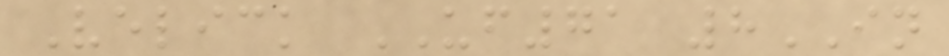Velick UF71 8IN
